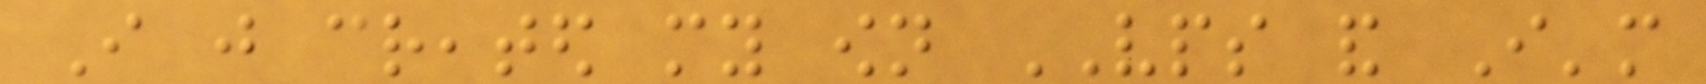I just created my own VPS and I'm
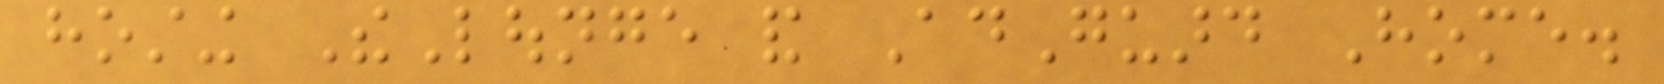hosting TheLounge and AdGuard Home.
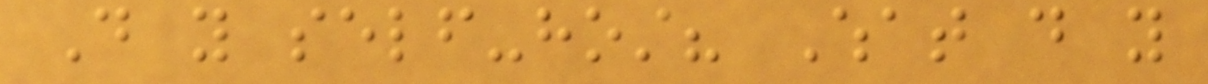Do you self-host? What do you
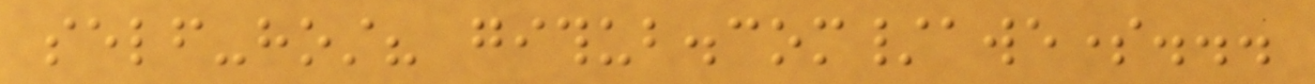self-host? github.com/awesome...
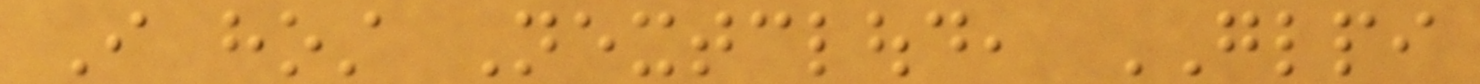I host Nextcloud, GLPI
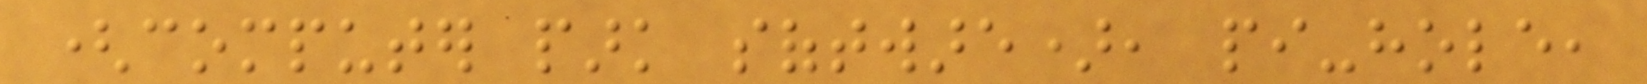(computer park software), pi-hole,
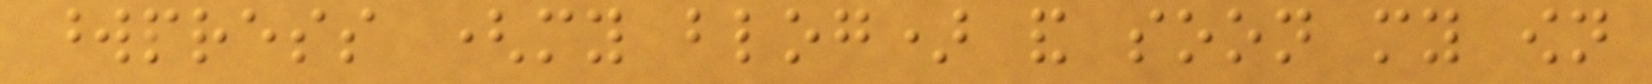wordpress (my blog) and soon my own
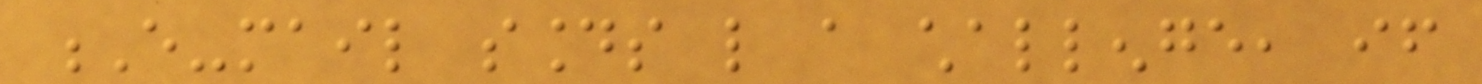E-mail sounds like a challenge, if
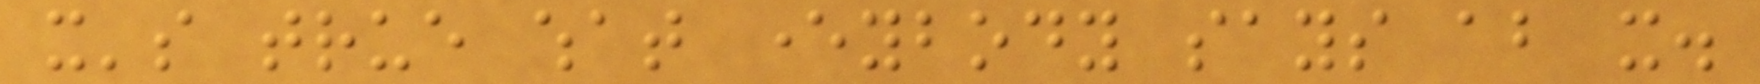it's true what everybody says about it.
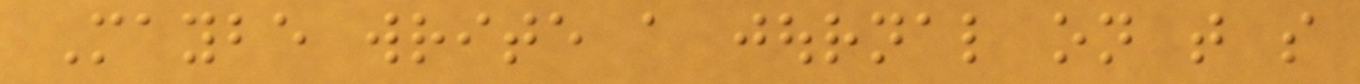Maybe write a journal on that so
